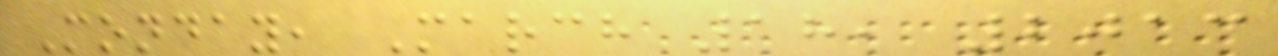Monday, March 18, 2013
